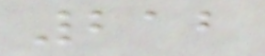212
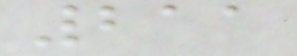211
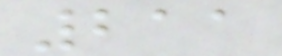211
